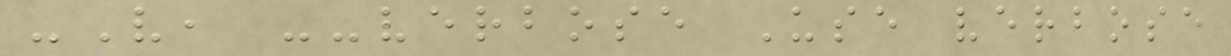-V, --verbose Use verbose
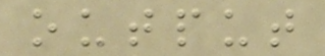output
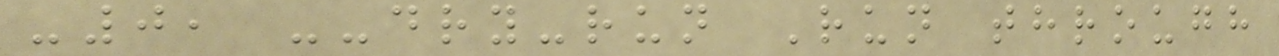-0, --dry-run Run through
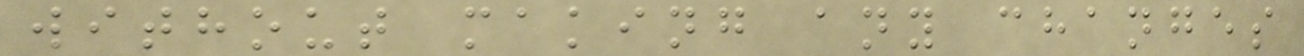without making any changes
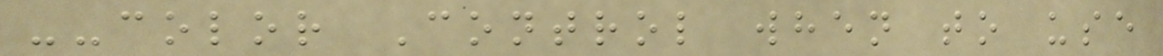--color Control when to use
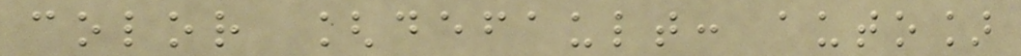color [default: auto]
